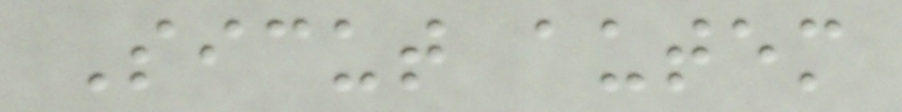Sicut autem
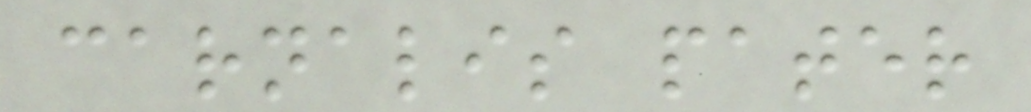carnalis pater
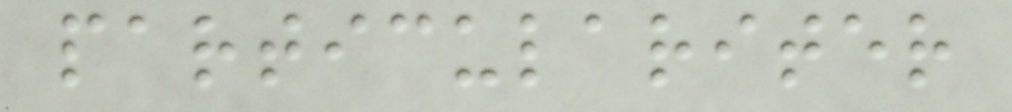particulariter
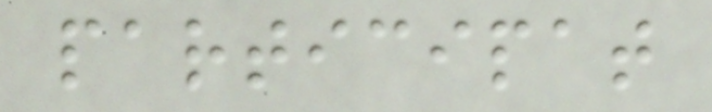participat
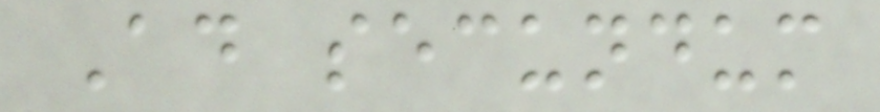Ad secundum
